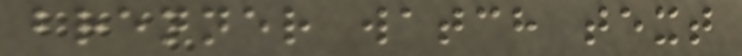brenner watch text
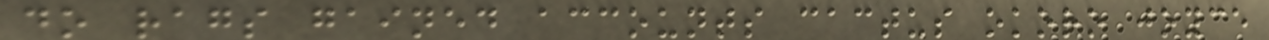do rags gained accounts cactus okoro joyce
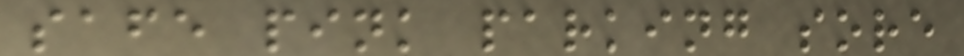safe pink parking sore
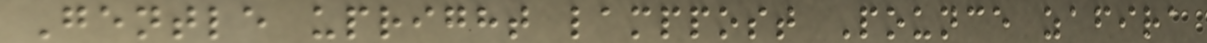Gentle upright lamppost Pounce zafira
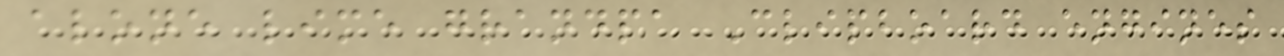alone lime grandpa Clipboard engines
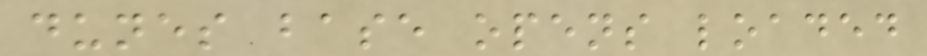dunes base opens loaded
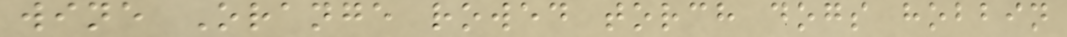wine Orange rowed torch dogs hobbin
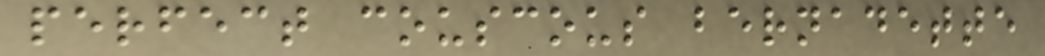perfect couscous bernadette
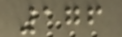176
